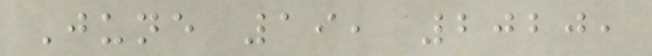June 19, 2020,
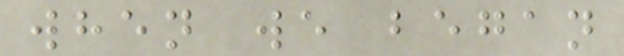when we began
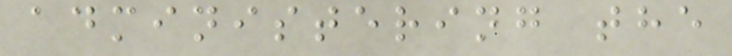administering the
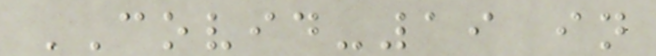COVID-19 in
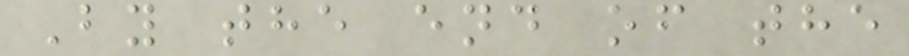By the end of the
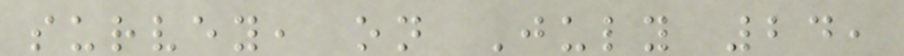survey, on July 24,
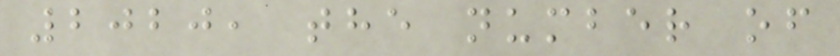2020, the number of
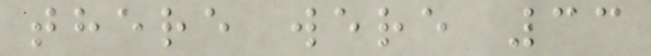there were 33
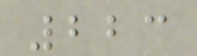223
